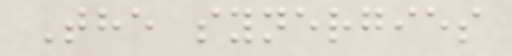The synergies
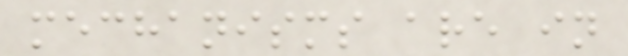mechanisms are in
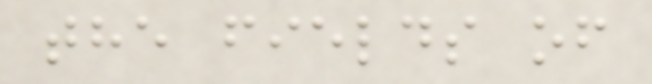the fields of
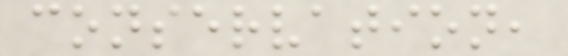conservation,
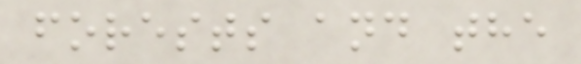forests and the
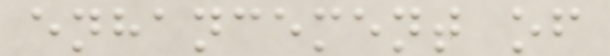enhancement of
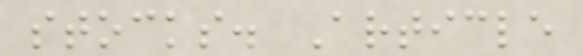stocks. Article
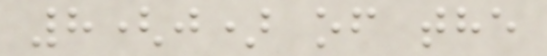8(j) of the
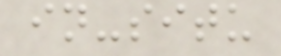in-situ
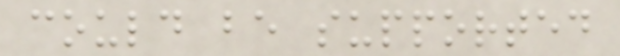could be supported
